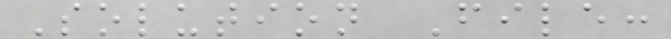Solution File:
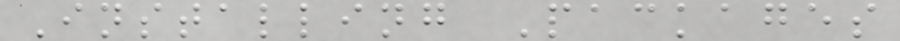Installing Packages
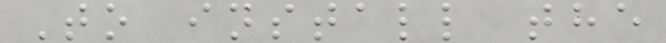To install the
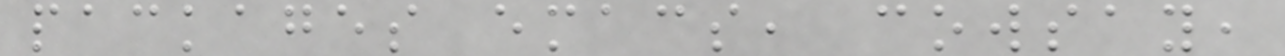packages emacs, cowsay,
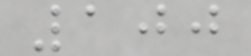100
